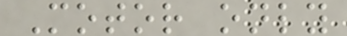Motor only
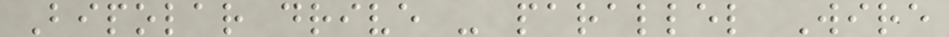Bipolar drive - parallel Wire
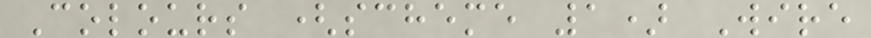Colours (scheme 1) Wire
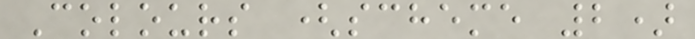Colours (scheme 2)
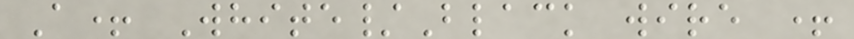A+ White/Black wire +
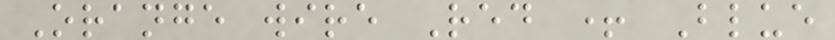Orange wire Red + Blue
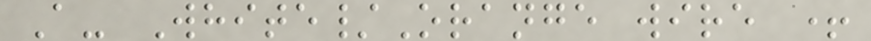A- White/Orange wire +
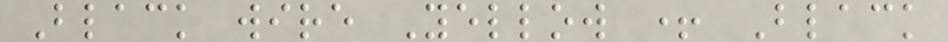Black wire Yellow + Black
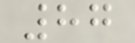87
